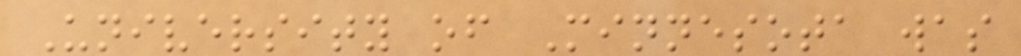University of Minnesota was
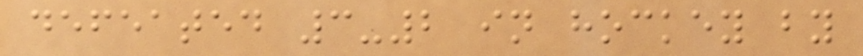defeated 3-2 in hockey by
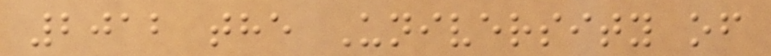2012 the University of
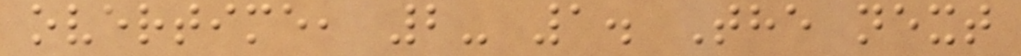overtime, 2- 1. The next
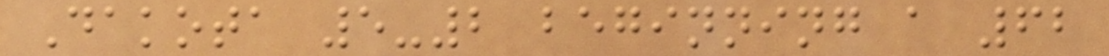Dakota 5-2 beginning a 62
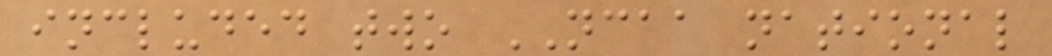included two NCAA national
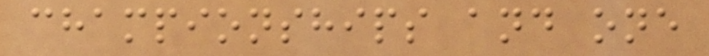championships and one
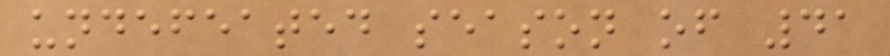undefeated season of 41
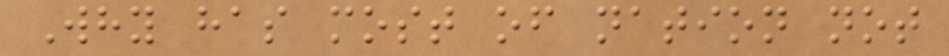Why has most of nation not
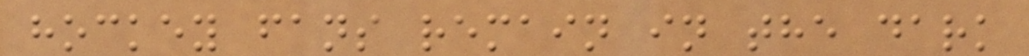hockey fans remain in the dark
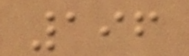196
